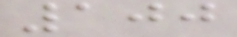100
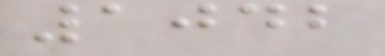1042
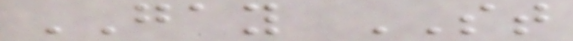GAY ST
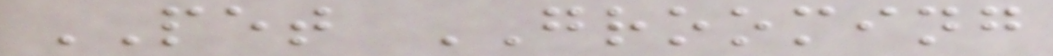PET GROOMING
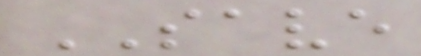SAVE
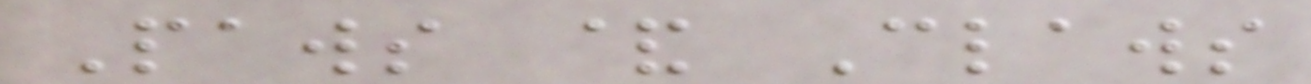Paws & Claws
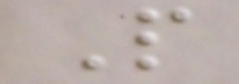P
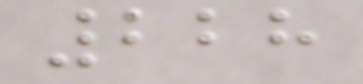228
